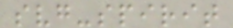svg-spirit
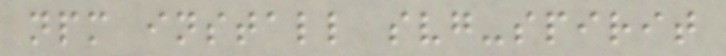npm install svg-spirit
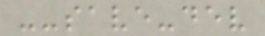--save-dev
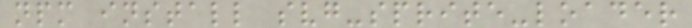npm install svg-sprite-loader
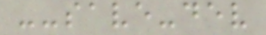--save-dev
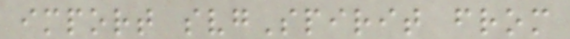import svgSpirit from
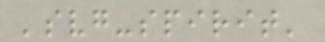'svg-spirit'
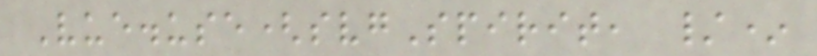Vue.use(svgSpirit, /*
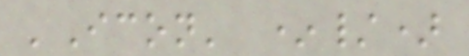'Icon' */)
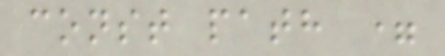const path =
